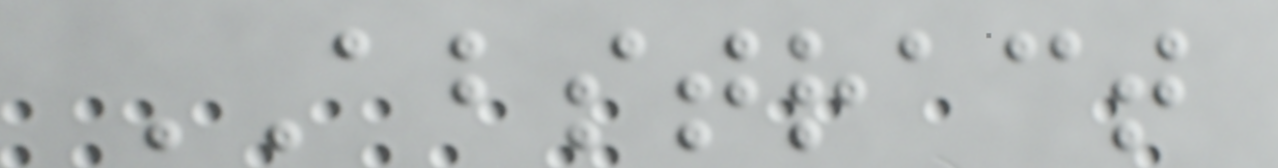ABSTRACT
